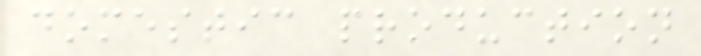domestic production
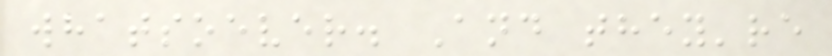whatsoever. And they're
